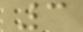3
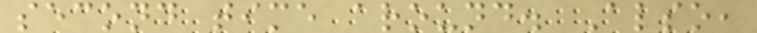second time around. Also,
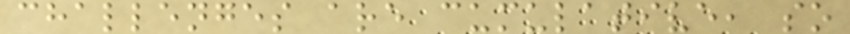challenges are cumulative, so
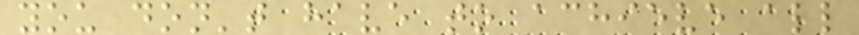you don't have to achieve all
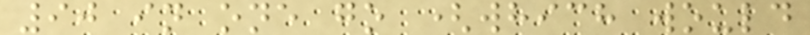90 in one go (which would
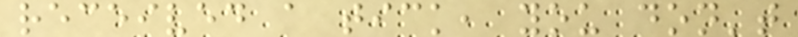received a tick, you don't
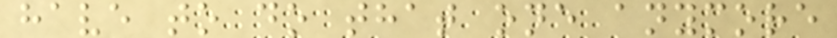have to do that one anymore
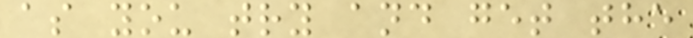as you try and get the
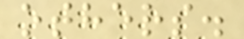others.
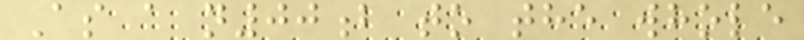As a n00b to the whole
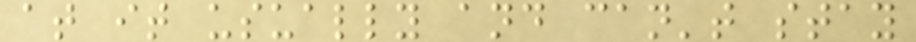at it usually and can't stay
